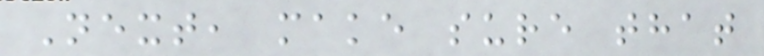Next, make sure that
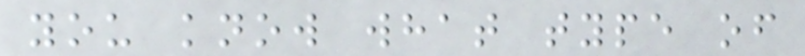you know what type of
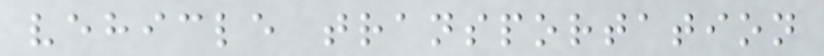vehicle transportation
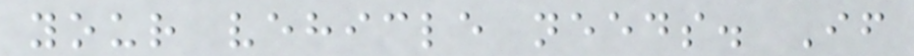your vehicle needs. If
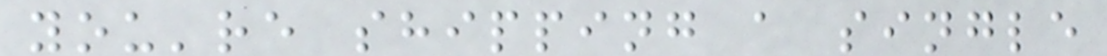you're shipping a single
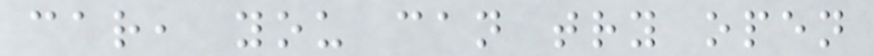car, you can try open
